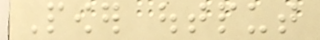Power output
